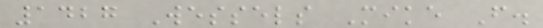1427 Wessels Mike F.
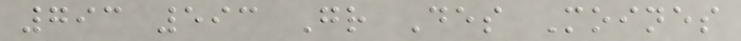793 593 Gr Des Moines
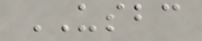USBC
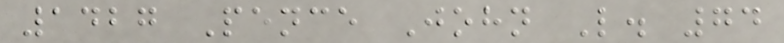1427 Pence John L. 74
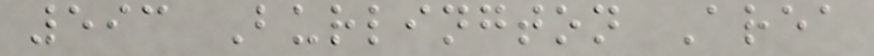593 Burlington Area
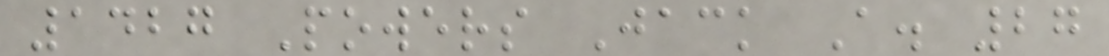1427 Powers Jack A. 27
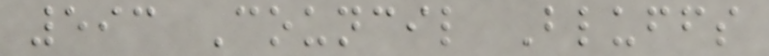593 Council Bluffs
